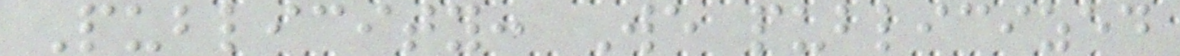Publicity: We publicized
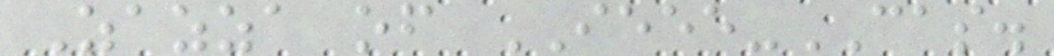Zazza of IEEE-CAS.
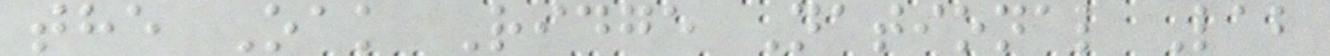the Oak Ridge National Lab
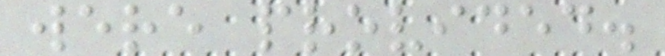were provided.
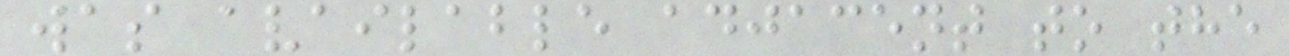was available adjacent to the
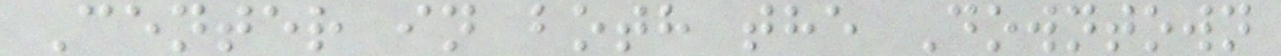Center in both the Downtown
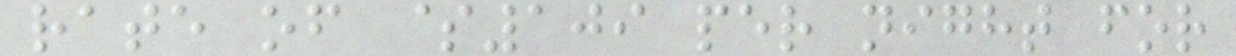rate of $109 per night for
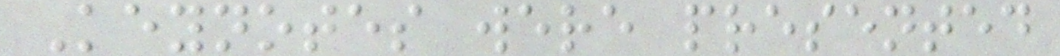Keynotes were presented
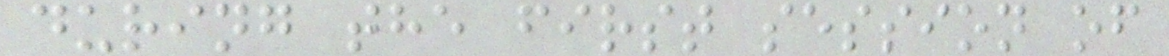during the first session of
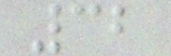32
